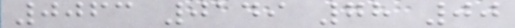0063 0149 78 00
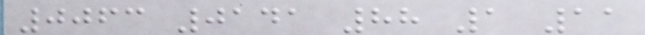0063 0141 88 1 11
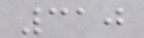310
